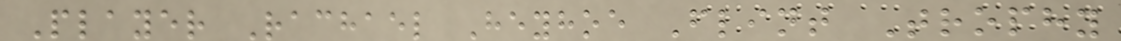Player Rachael Heyhoe Flint Trophy
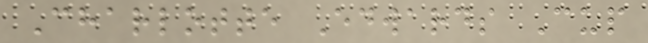Charlotte Edwards Cup
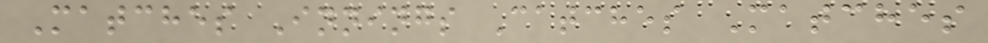Matches Innings Catches Matches
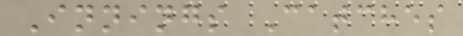Innings Catches
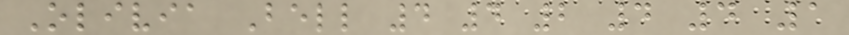Olivia Bell 4 4 2 4 4 1
